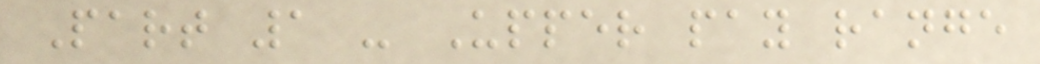Part 1 - Upper pay range
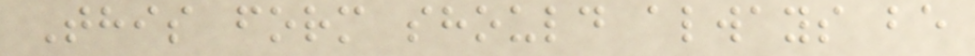This form should always be
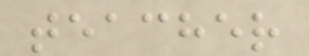teacher
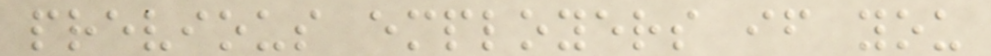previous employers if you
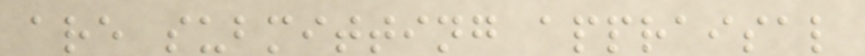are submitting appraisal
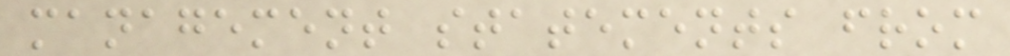management statements from
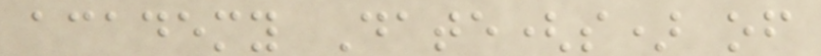academy Date(s) of
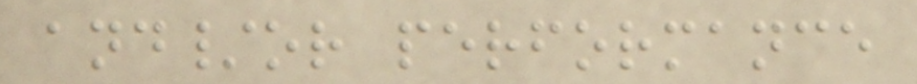and/or performance
